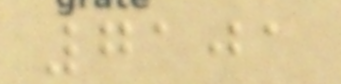7101
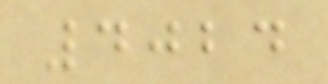4024
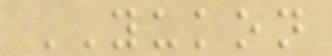YUKON
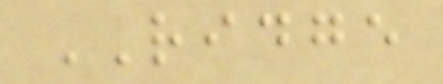RIDGE
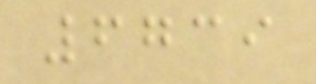6739
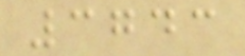3743
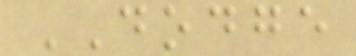DODGE
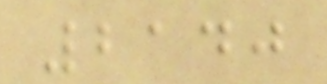2140
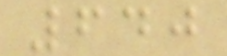640
